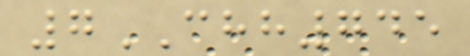7CHH745
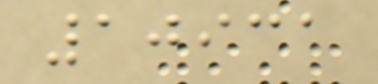10931
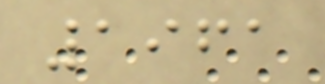1961
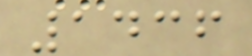1436
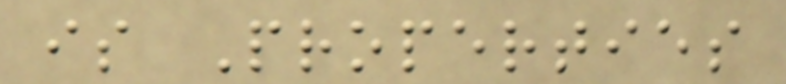is Properties
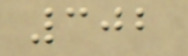302
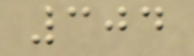304
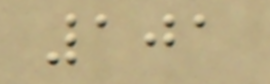101
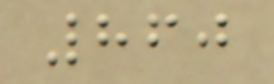860
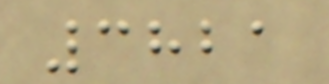3821
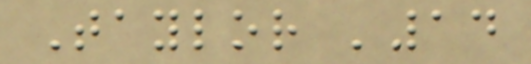Taylor '14
